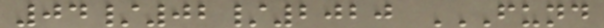04/02/2020 FUND
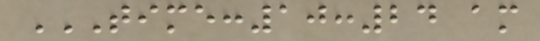TIME:10:24 AM
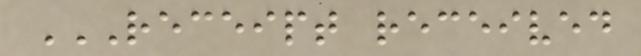RECEIPT RECEIVED
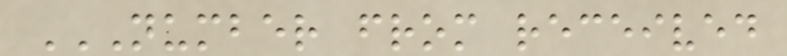NUMBER FROM RECEIVED
